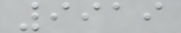9919
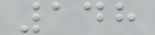148
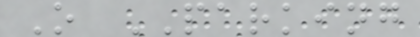O PARKING
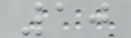10
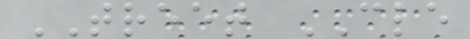TREET CLE
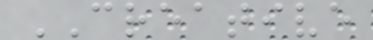CREATIVE
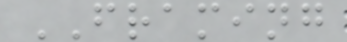FRAMING
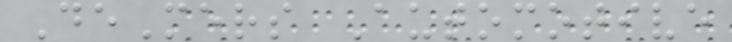DeMers Automotive
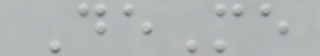DeMe
